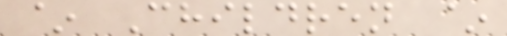~ Children ~
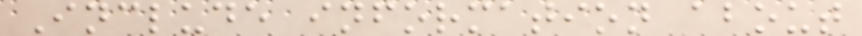Include information about
